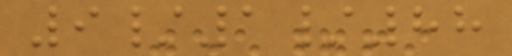9/1/88
